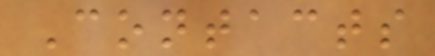Contacts
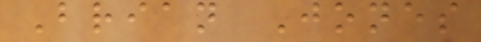Brian Jones
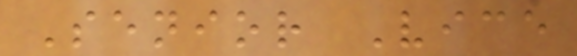Senior Vice
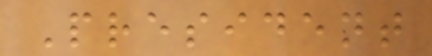President
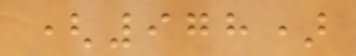(978)
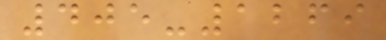405-1269
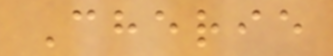Cherie
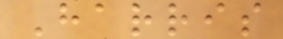Harris
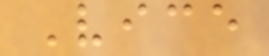Vice
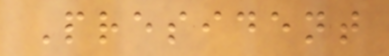President
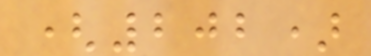(202)
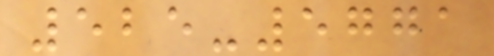525-5771
